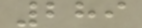289
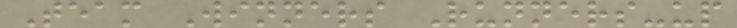Team Winners Runners-up
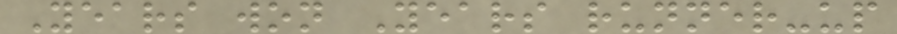Years won Years runner-up
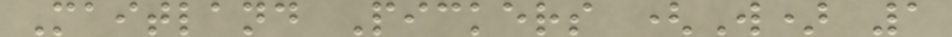Maitland Pickers (W) 1
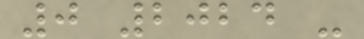0 2024 -
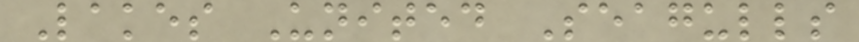Lakes United Seagulls
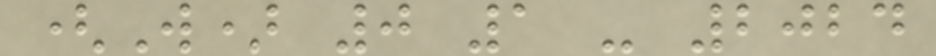(W) 0 1 - 2024
